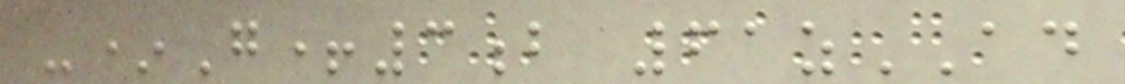-*G+3b 61zAD
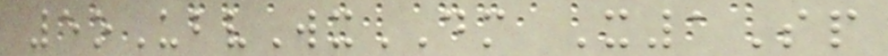5oUbvWxDM X1Sp
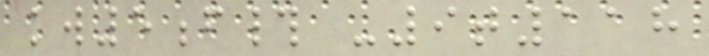kw5f# -9t118
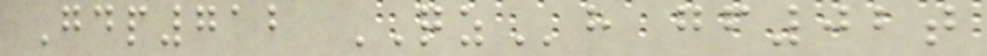Gdp712 QZh gf02t
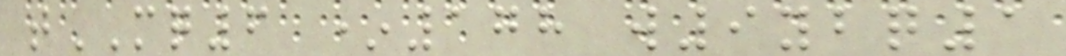tMQ6 *178 w9ybq1
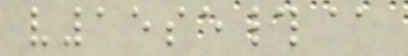v15se#@
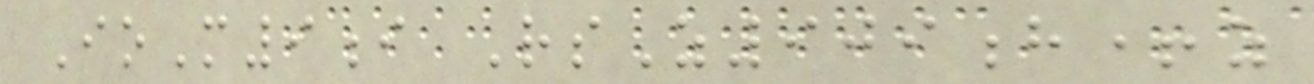IoM9i RsZ909h+z
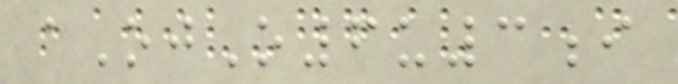aOjO6u3i
